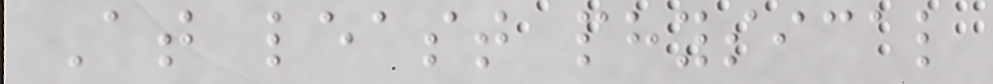At least physical
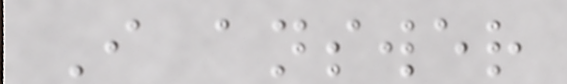I answer
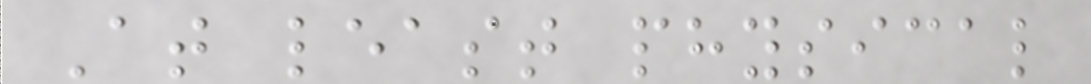At least physical
